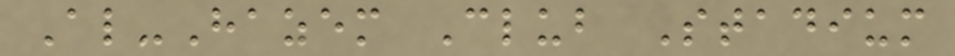Al-Hazem Club Stadium
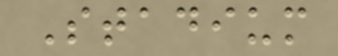Stadium
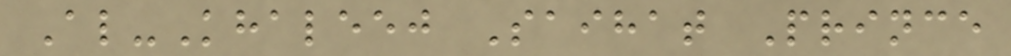Al-Khaleej Saihat Prince
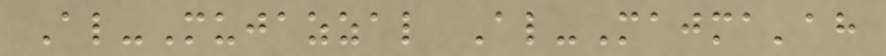Al-Mujazzal Al-Majma'ah
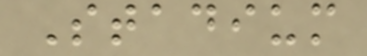Stadium
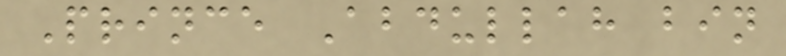Prince Abdullah bin
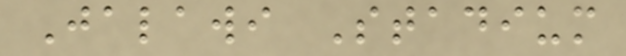Jalawi Stadium
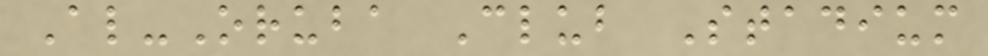Al-Oruba Club Stadium
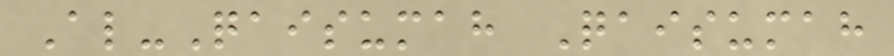Al-Qaisumah Qaisumah
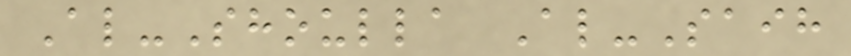Al-Shoulla Al-Saih
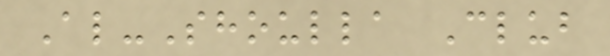Al-Shoulla Club
